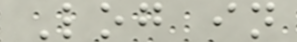Log in
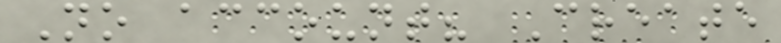No account? Create
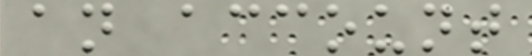an account
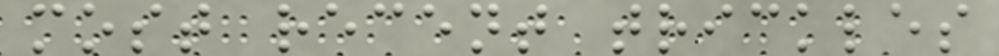most recent trickles
